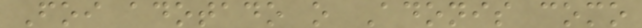Foi adotado o Adonis como
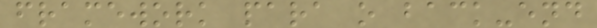framework para o back-end
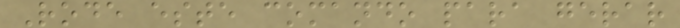Rode este comando para gerar
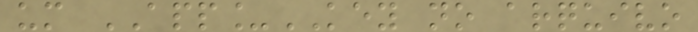um APP_KEY no arquivo
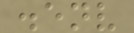.env
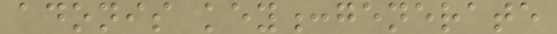adonis key:generate
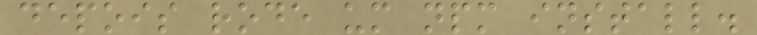depois rode um npm install.
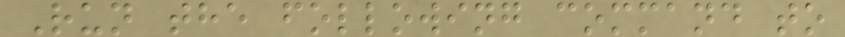Run the following command to
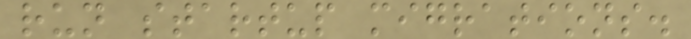run startup migrations.
